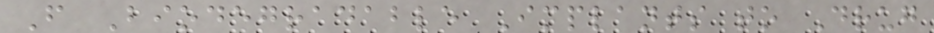From Biodegradable Implants to Drug
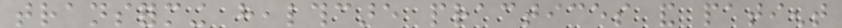transforming healthcare practices and patient
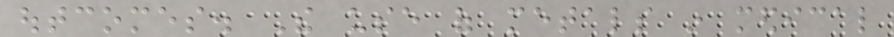outcomes. The use of metals in medical
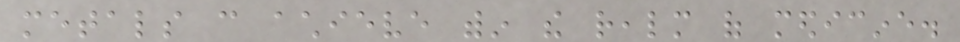metals can achieve within the realm of medicine.
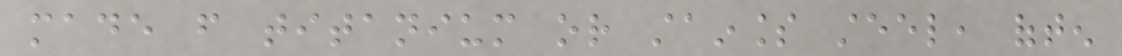made from titanium or stainless steel, often
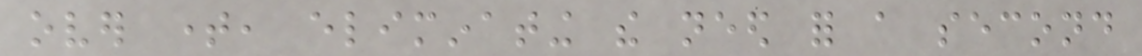over time, eliminating the need for a second
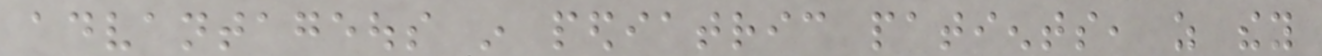advantageous in pediatric patients, as they
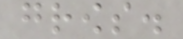grows.
